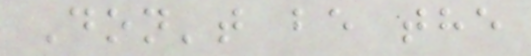Don't be the
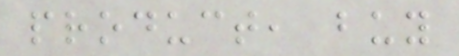product, buy
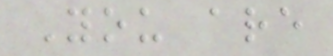You are
